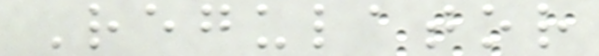Regulator
